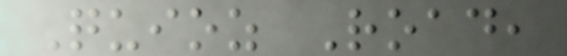Quioz Road,
